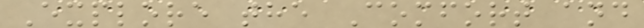Explore the Comfort and
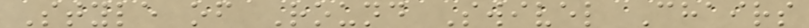Style of Round Swivel Chairs
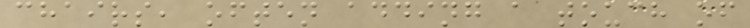chairs, often adding a touch of
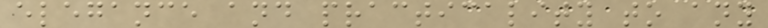elegance and practicality to any
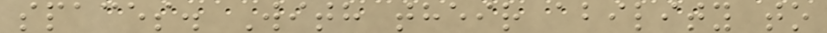spaces. With their ability to
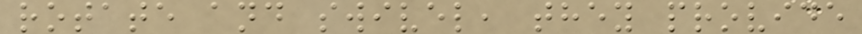rotate and swivel, they provide
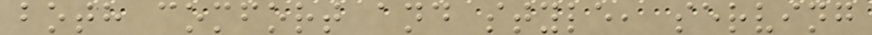both comfort and style, serving
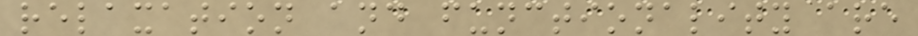relaxation and functionality are
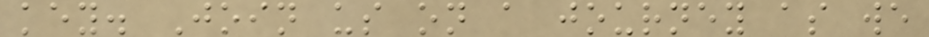key. Join us on a journey as we
